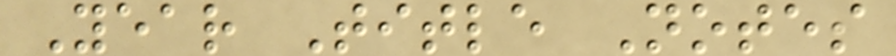Year Title Notes
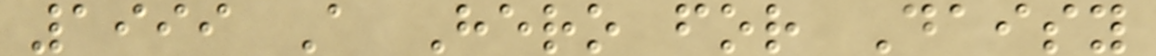1999 A Hero for Daisy
